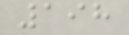198
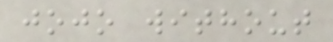jojo without
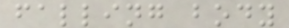falling body
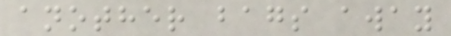another bags away
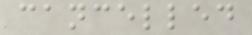cancelled
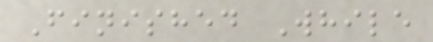Finished While
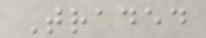Traded
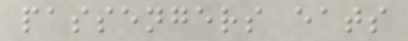passengers eats
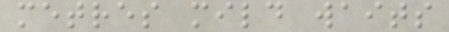metres mild waits
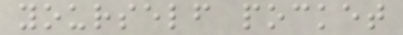yourself pocket
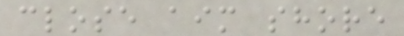close aim shore
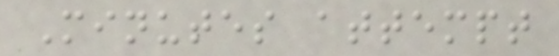Minutes attempt
